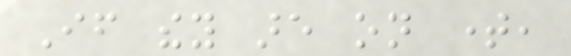If they are on time,
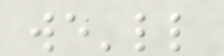we'll
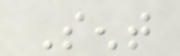Sent
